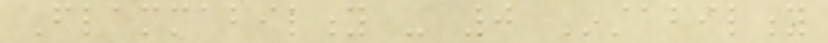Flammability - 0 Instability
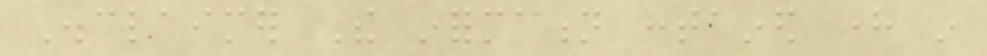Disclaimer The information contained here in
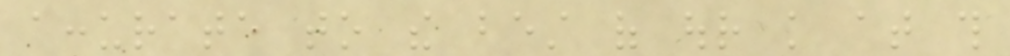accurate to the best of our knowledge at this
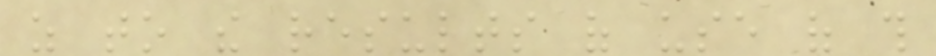as to the results of use of this
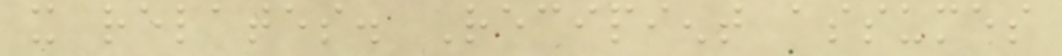it relates. Recipient assumes
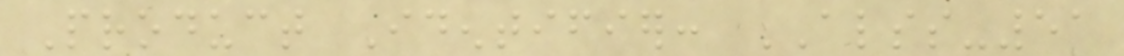Product Identifier: ALSS-51
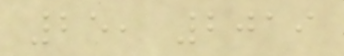25, 2019
